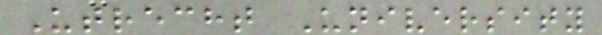Utrecht University
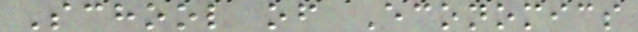School of Economics
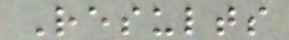Results
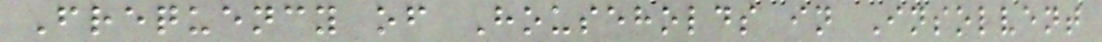Frequency of Households in Insolvent
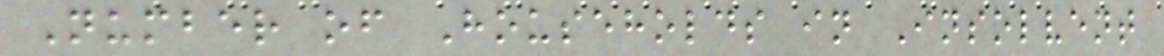Number of Households in Insolvent
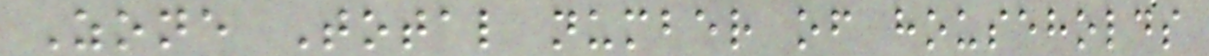Zone Total number of households
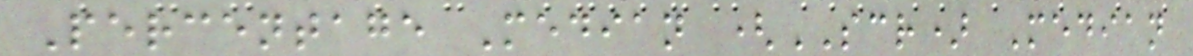Percentage Median (SCR) Median
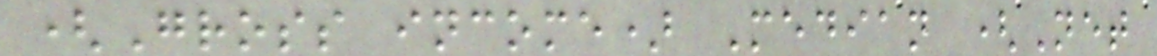(Gross income) Median (Net
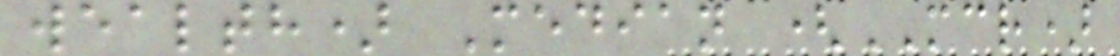wealth) Median (MCR)
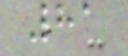81
